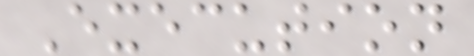Execution
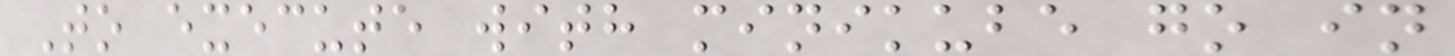To execute with minikube go in
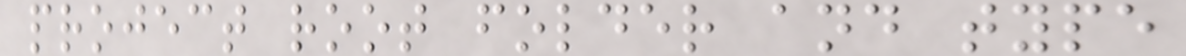project root folder and type
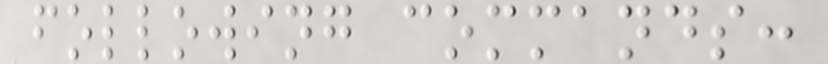following commands:
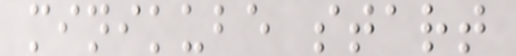minikube start
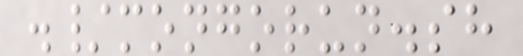./mongorun.sh
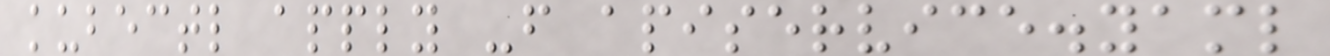kubectl apply -f apiservice.yaml
